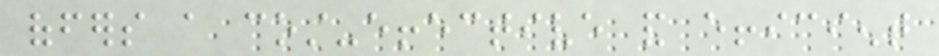offers a cost-effective and efficient
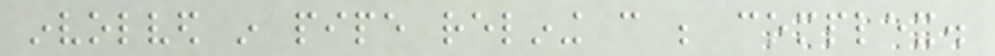involved in pipe relining can be complex.
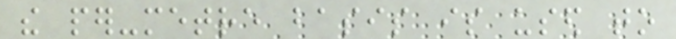the per-metre basis is used to
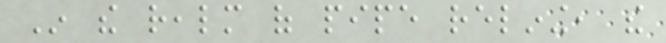In the realm of pipe relining, the
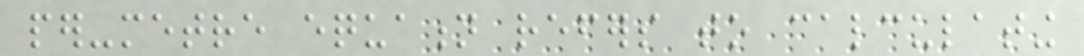per-metre equation refers to calculating
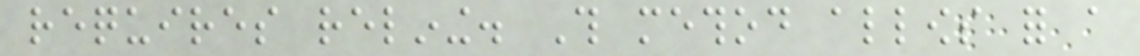requires relining. This method allows for a
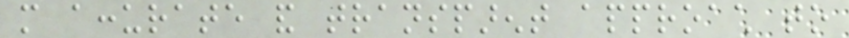more accurate and transparent approach to
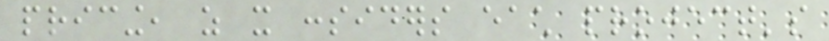pricing, as it considers each project's
